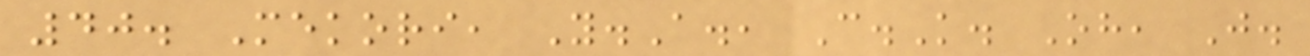40. Mekori, Y.A., C.K. Oh, J.
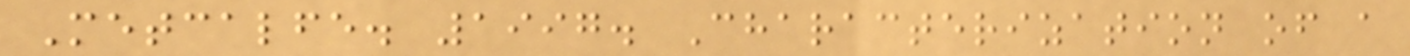Metcalfe. 1997. Characterization of a
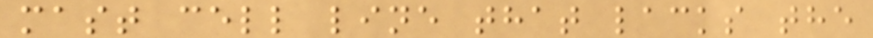mast cell line that lacks the
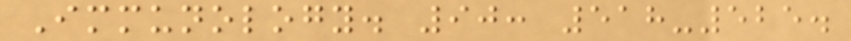Immunology. 90: 518-525.
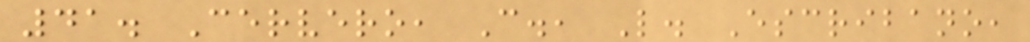41. Cervero, C., L. Escribano,
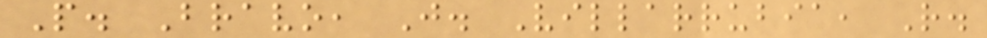P. Bravo, J. Villarrubia, R.
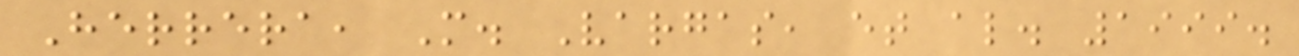Herrera, M. Vargas, et al. 1999.
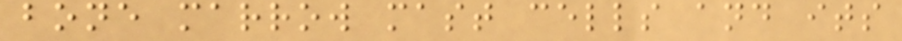bone marrow mast cells and its
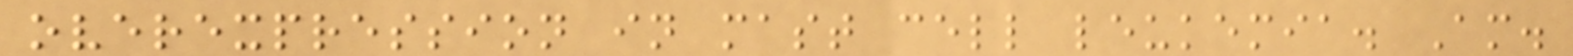overexpression in mast cell leukemia. Am.
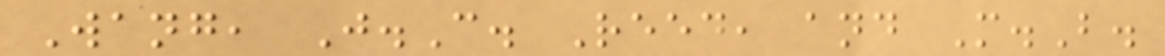Wang, J.C. Reed, and M.B.
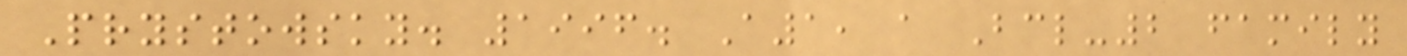Prystowsky. 1996. A1, a Bcl-2 family
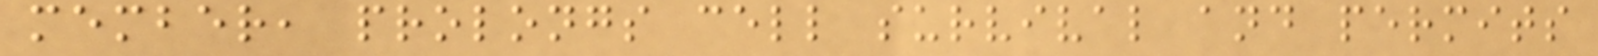member, prolongs cell survival and permits
